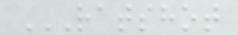RATSHOT
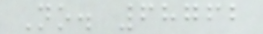No. 68762
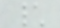\
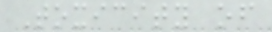Toxicity of
